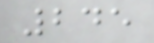245
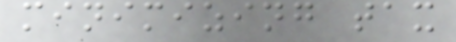minimizing tax
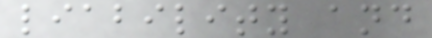liability and
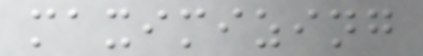maximizing
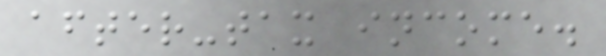after-tax income.
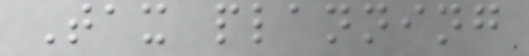Tax planning
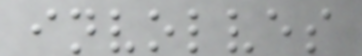involves
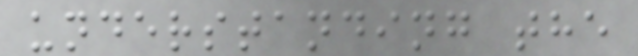understanding the
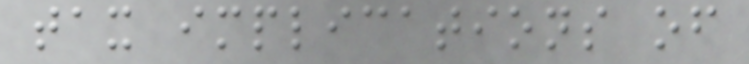tax implications of
